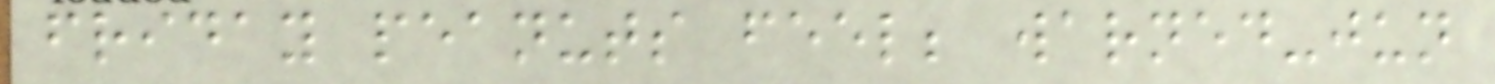friday peanuts feel; warned-jun
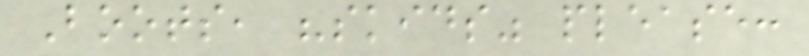Boots, "skids" please:
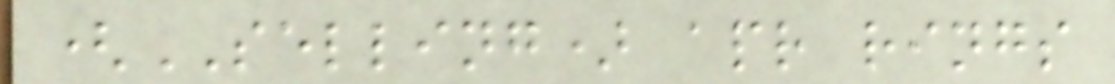(SELLING) apr rings
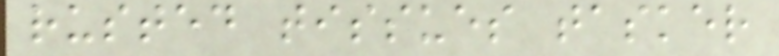rusted tissues tasker
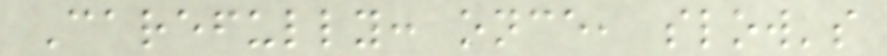Carefully: once, slow's
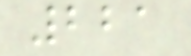221
